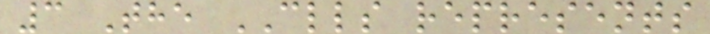3 The CLLS represents
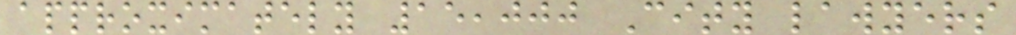approximately 15,000 City lawyers
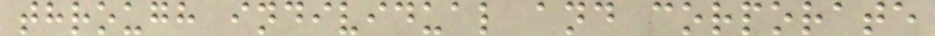through individual and corporate
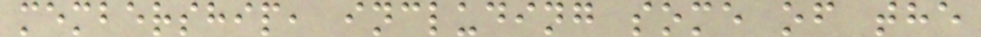membership, including some of the
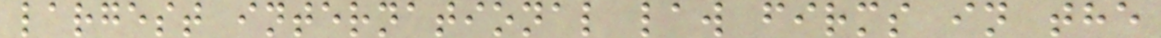largest international law firms in the
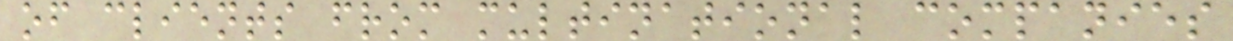of clients from multinational companies
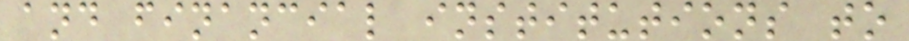and financial institutions to
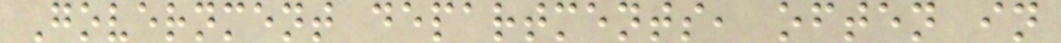Government departments, often in
